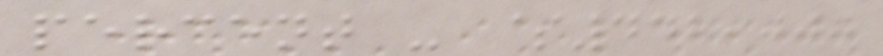percent - $442,000
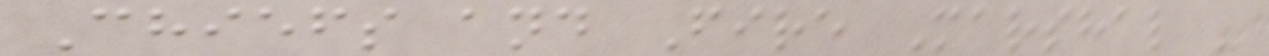Chiefs and Fire Marshal -
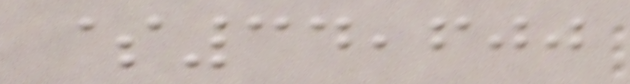$34,600
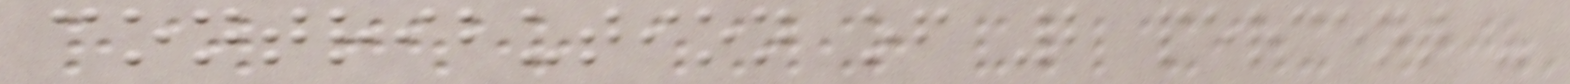contribution of 2 percent -
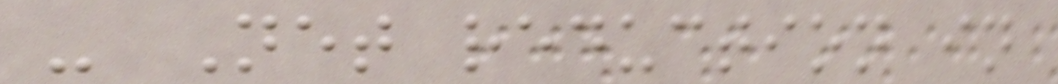- Net reduction in
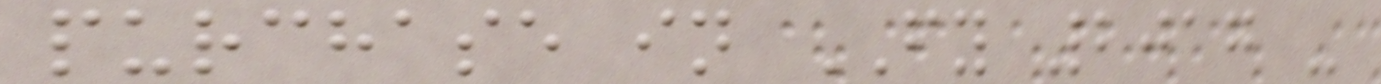purchase in FY 2017 -
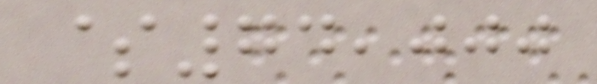$74,000
